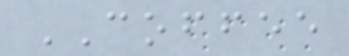COFFEE
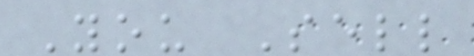You Sell
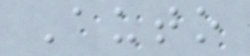Auto
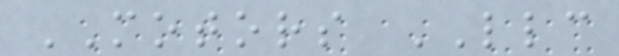MOTORS LLC
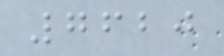7620
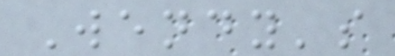Wendy's
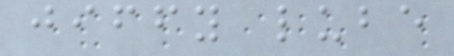jiffy lube
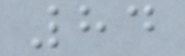84
